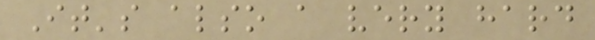It's also a very hard
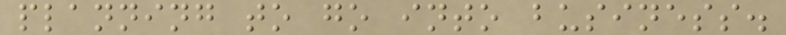planning to go into business.
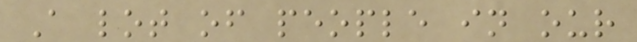A lot of people in our
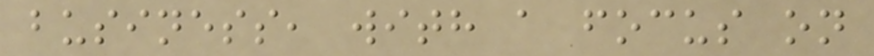business, with a focus on
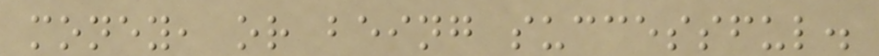money, or being successful.
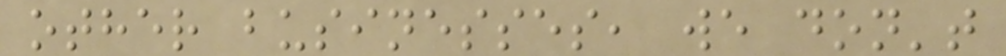other businesses, we don't
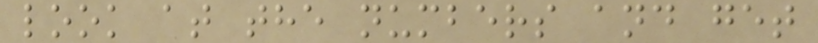look at the numbers and get
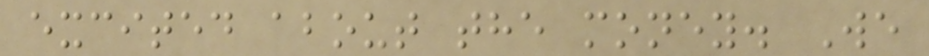excited about the money. We
